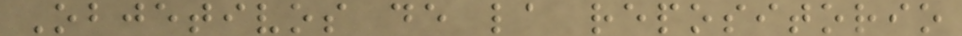Objetivos de la repositorio
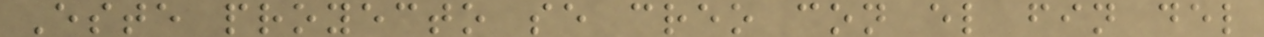Este proyecto se creo con el fin del
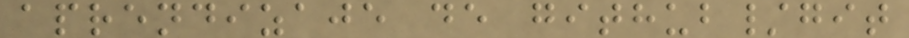aprendizaje de github/git
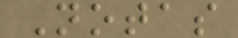Notas
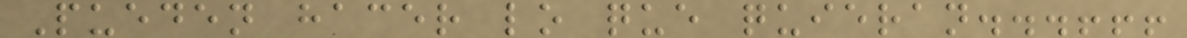Pueden hacer lo que quieran...!!!
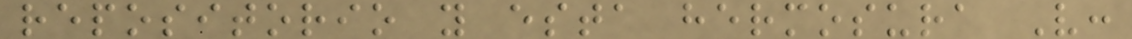repositorio y esta hermosura V:
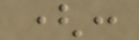(:
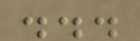...
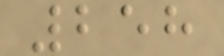258
